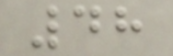48
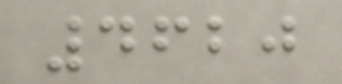4620
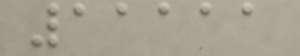11111
